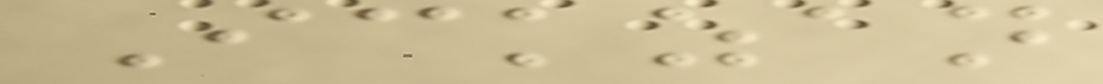Ickzan
